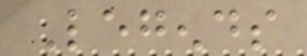Legends
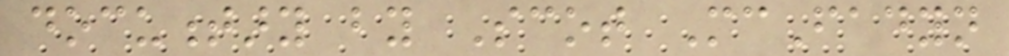documentary by Scot McFadyn
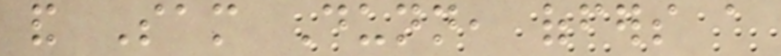and Sam Dunn, offers a
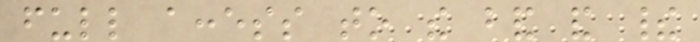full access to the band and their
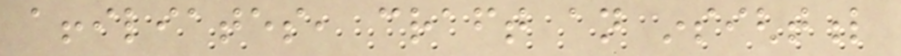affiliates, craft an insightful
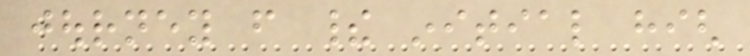journey from their initial high
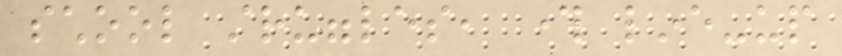school struggles, through line-up
